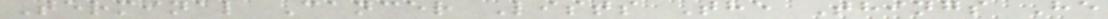Terminal Cancer Lists The Things He
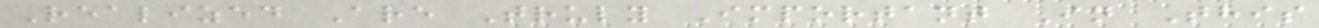Realized Are Truly Important In This
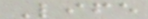Life
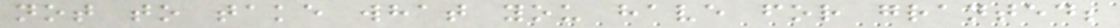not to take what you have for granted;
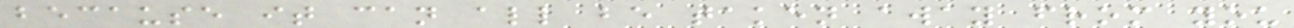because it can all be taken away from you
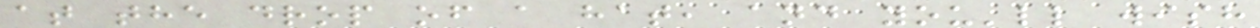at the drop of a hat, and you'll wish
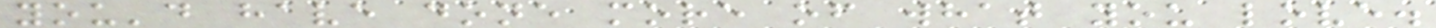you'd have done more of what you love.
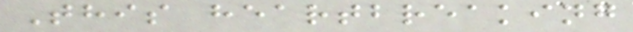This heartbreaking
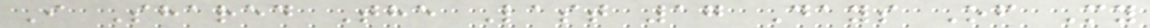I Shared The Last 17 Days Of My
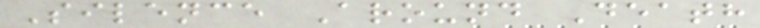Silence Around Death
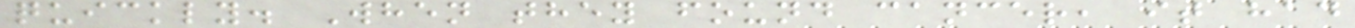quickly. When they found cancer, it had
